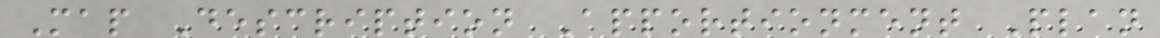Map Description Apportionment Plan
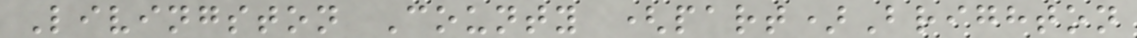Livingston County (part)Brighton
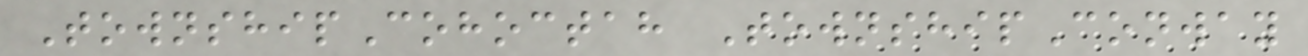TownshipCohoctah TownshipConway
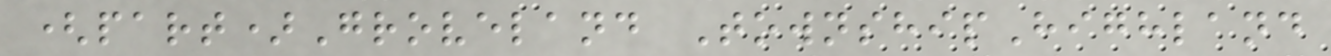(part)Groveland TownshipHighland
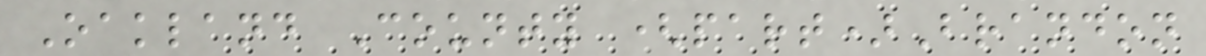Oakland County (part)Brandon
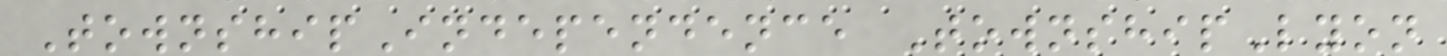TownshipIndependence TownshipLyon
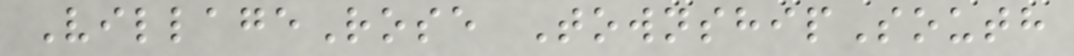VillageRose TownshipSouth
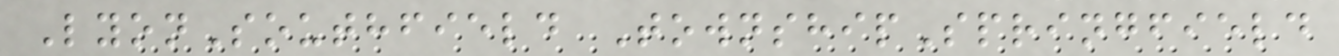LyonSouthfield TownshipSpringfield
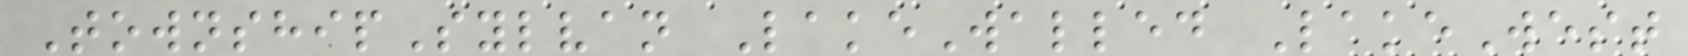TownshipSylvan LakeWalled LakeWest
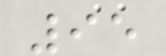95
